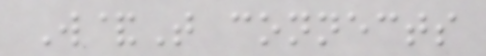W&T connects
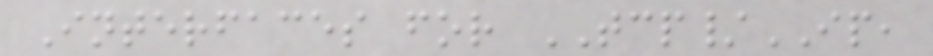Interfaces for TCP/IP,
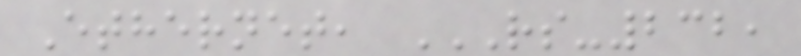Ethernet, RS-232,
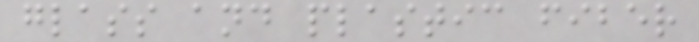glass and plastic fiber
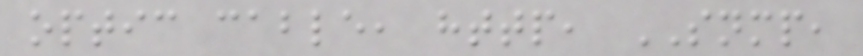optic cable, http, SNMP,
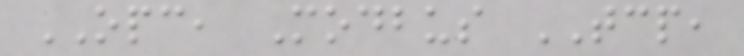OPC, Modbus TCP,
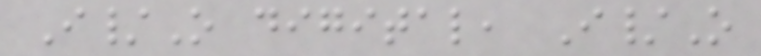I/O digital, I/O
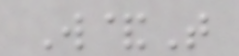W&T
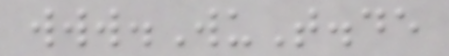www.WuT.de
